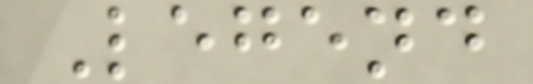Legend
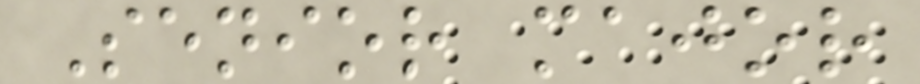Senior major
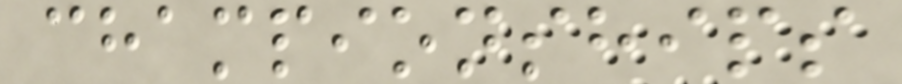championships
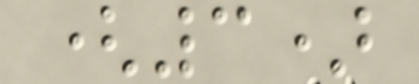(3)
